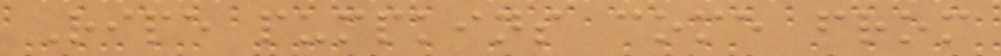Ripe pumpkins come from
